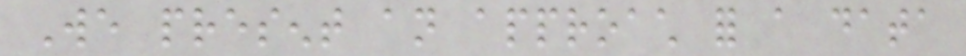We present an approach for a data
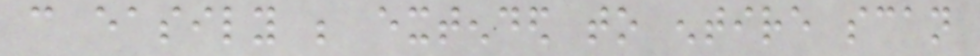can easily be extended to entire scan
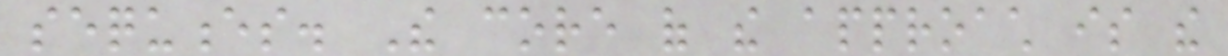sequences. The core of the approach is the
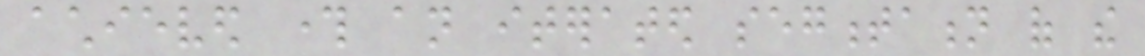achieved through an iterated segmentation of the
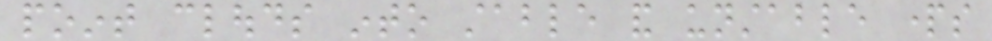point clouds into stable and unstable parts
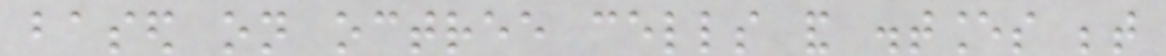based on octree cells and distances between
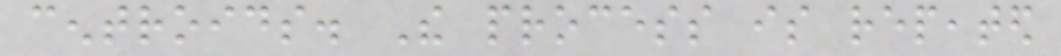centroids. The process is repeated
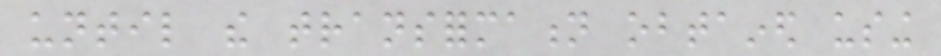until the transformation obtained using
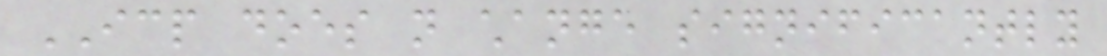ICP does not change significantly
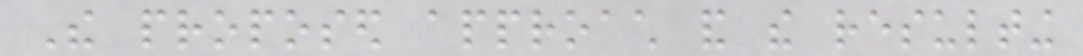The proposed approach and the resulting
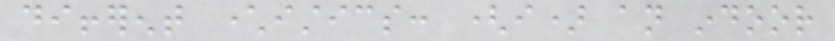different characteristics: (i) an indoor
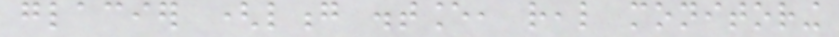glacier (long distance, real monitoring
